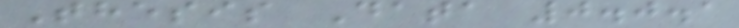Thesis Data 0.0.1
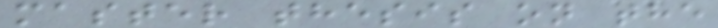master thesis on the
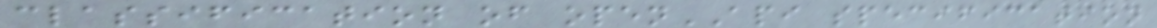classification of openAPI specification
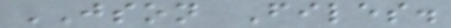JSON Files.
